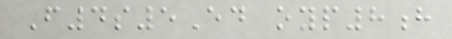F4s5Ed oyp8h
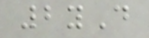2yD
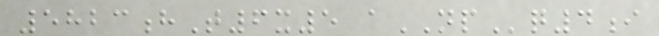5823hT6x5 aNPq4i
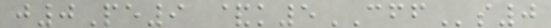j0Pe9 &k5CFFs0
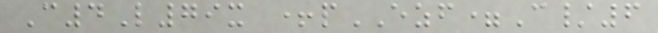C4L79x +pEZF=C/6
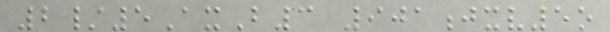2/5AxB3 901jxv5o
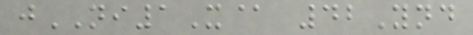jNI1X@ 42Ynd
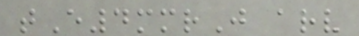tE4mmrJ arv
